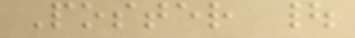Poster |
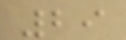29
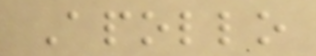Apollo
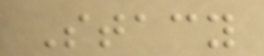Stacy
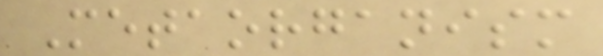Metaorganism
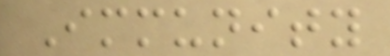Immunity
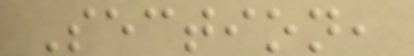Section,
